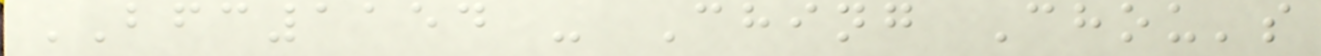BFC1154 - Ching Chou's
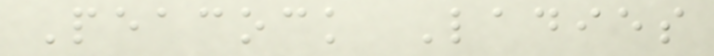Peacock Ladies
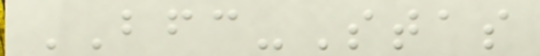BFC-Stas
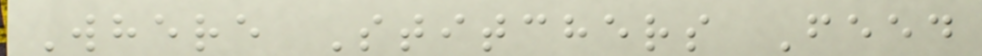Where Stitchers Feed
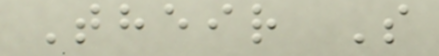Their S
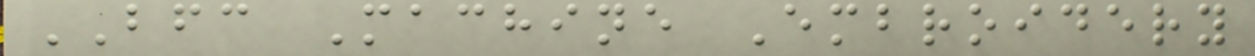BFC Machine Embroidery
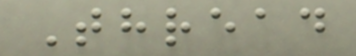Thread
